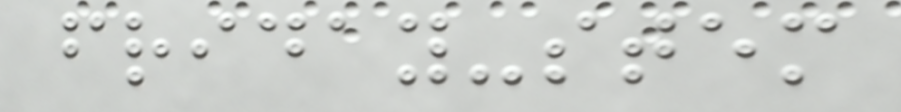friday-stem
